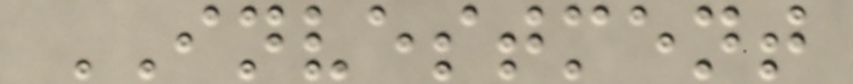INVESTMENT
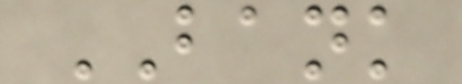BANK
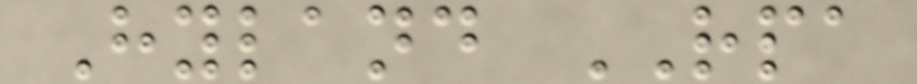Hyland RPA
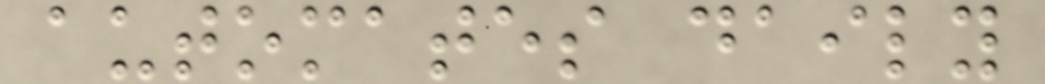automates daily
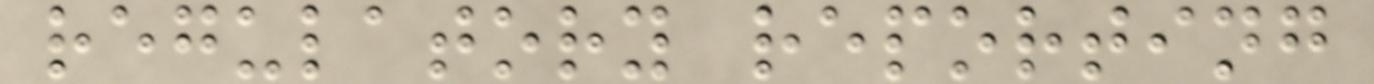regulatory reporting
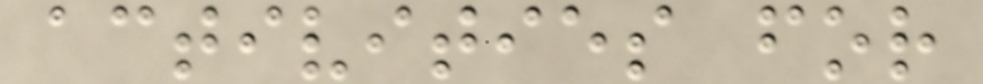activities for
